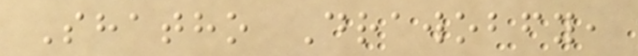Shatho Drawobfy,
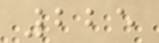225
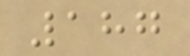187
